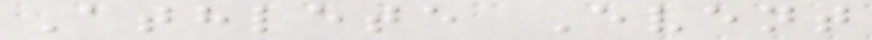Athlete Event
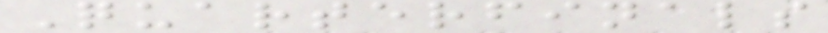Quarterfinals
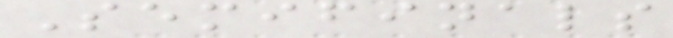Semifinals
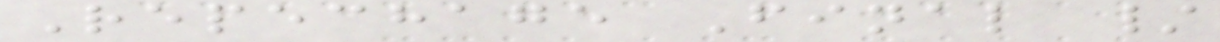Repechage Final /
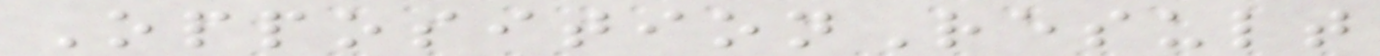OppositionResult
